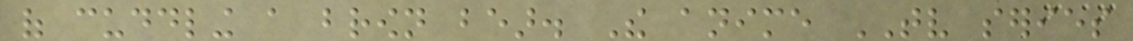of cuddling a brown bear. The anime TV series
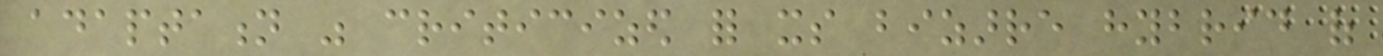adaptation was criticized for its bizarre hybrid of
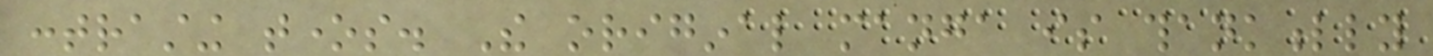contrasting tones. The original manga is thankfully
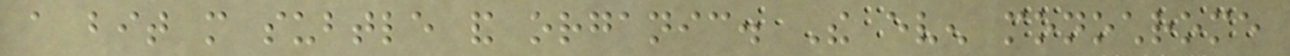a bit more subtle and organic. The even monochrome
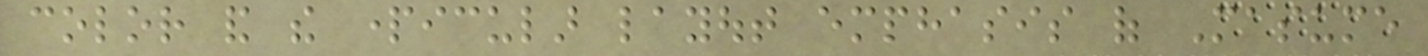color and the particular layout emphasis of Masume
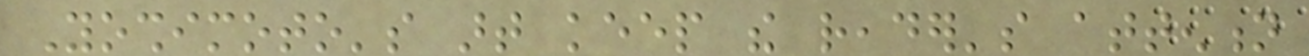Yoshimoto's art keep the reader's attention
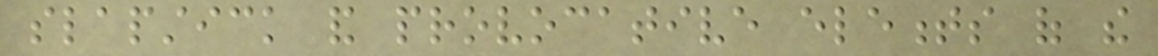slapstick and provocative elements of the
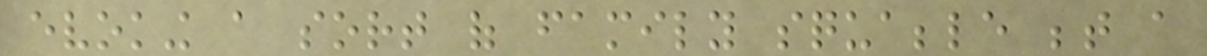evoking a sort of family squabble between a
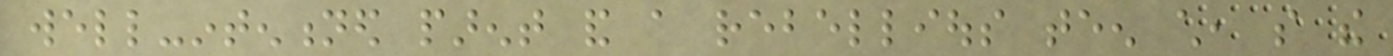well-intentioned parent and a rebellious teen child, so the
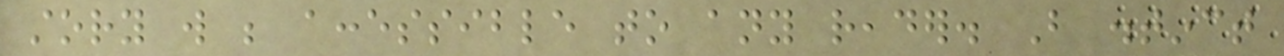story will be accessible to any reader. But distinct
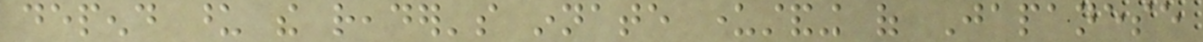depend upon the reader's innate understanding of Japanese
